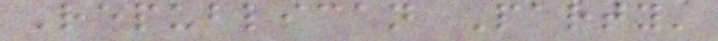Republican Party'
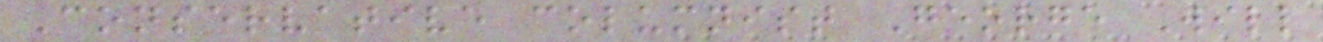Conservative columnist George Will
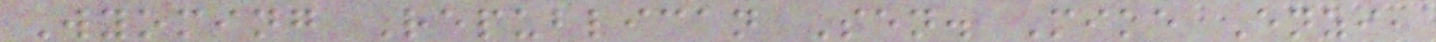Wyoming Republican Sen. Mike Enzi,
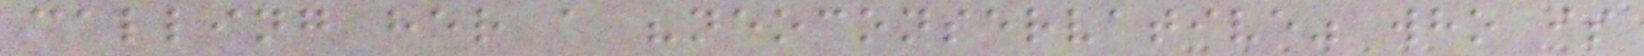calling her a "neoconservative" who is
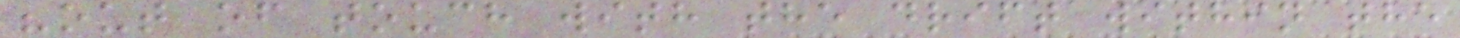"out of touch with the drift within the
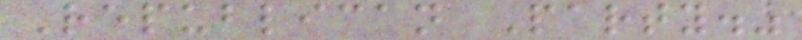Republican Party."
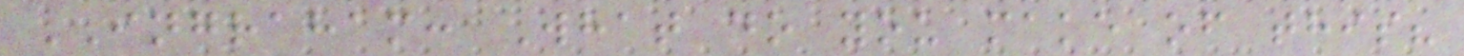INGRAHAM: What do you make of this?
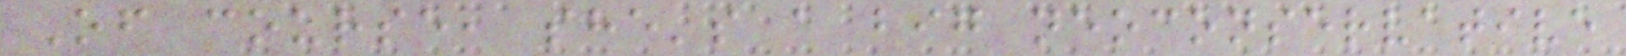Of course, she's a big neoconservative
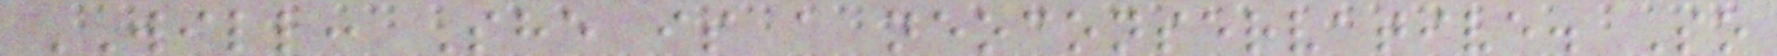WILL: She is a neoconservative. So
